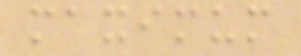maximum
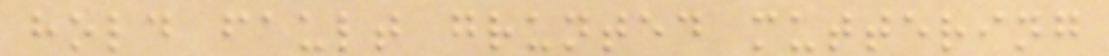hold fault grunted muttering
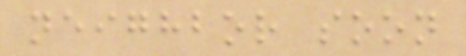neighbor soon
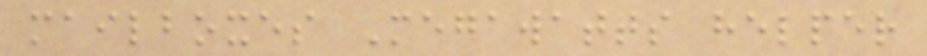mailboxes Megawatts helper
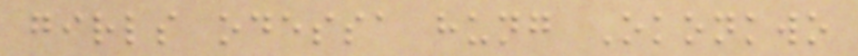girls odessa hung Okonkwo
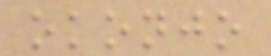okonjo
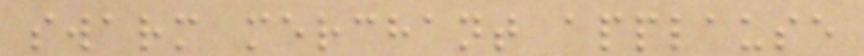swarm merchant applause
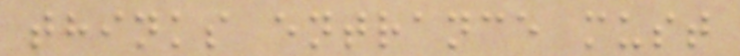thinks entrance must
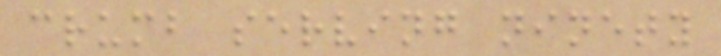crumb serving ninety
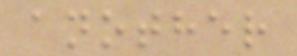another
